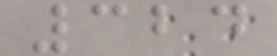324
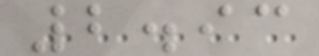2.93
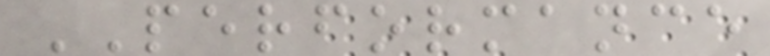PERFORMANCE
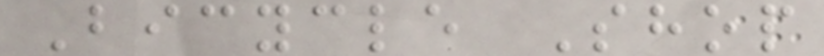Bicycle Shop
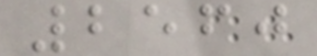2560
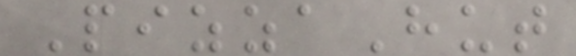PizzaHut
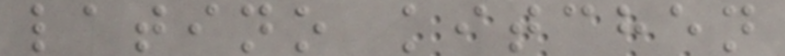latino kitchen
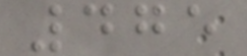475
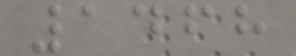1468
